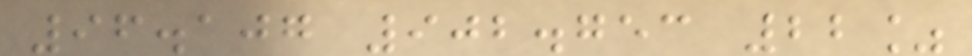96.107 902.753 22%
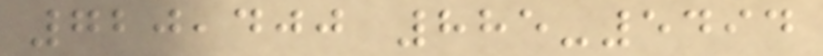720,400 885-5494
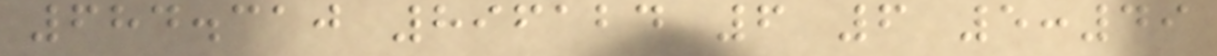684.310 896124 6 6 5:49
